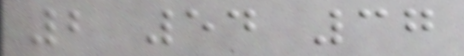2 54 37
